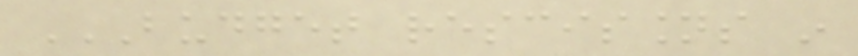BUDGET RESCISSIONS IN
